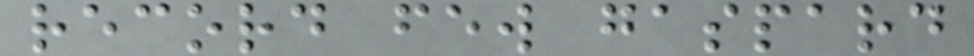record few gaspard
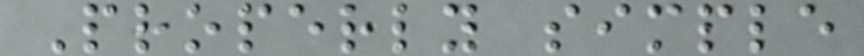Properly simple
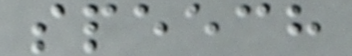speech
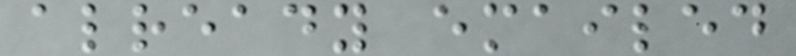already emailed
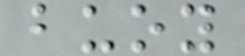buoy
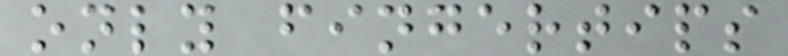only fingertips
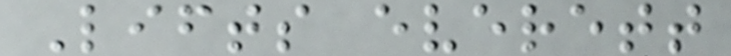Lifts everett
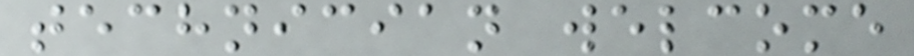technician welcome
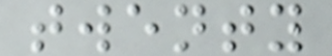twenty
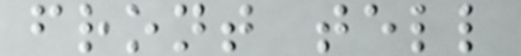front tell
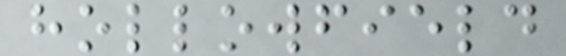hollowfield
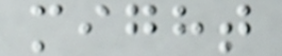might
